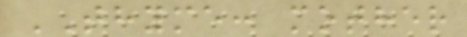THYME: mother
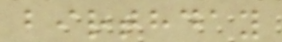birthday
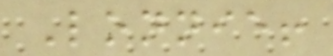Lonnie!
